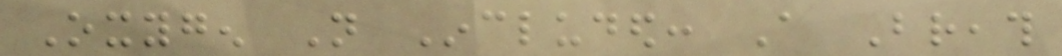Oxygen Not Included: A Breath
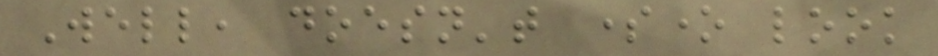Well, doesn't someone look
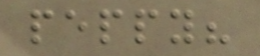peppy?
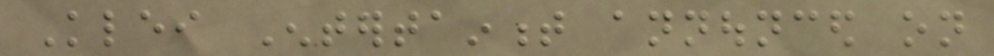Klei Entertainment announced on
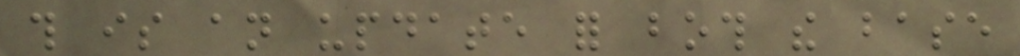this is an update for both the base
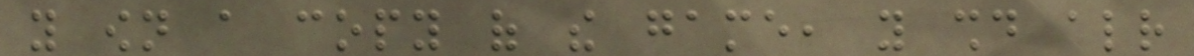you own a copy of the game, you should already
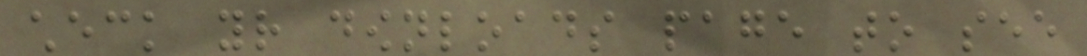check your downloads page to see
